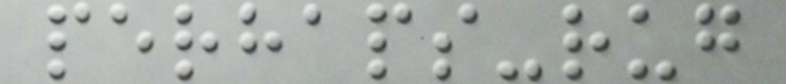perhaps-rug
